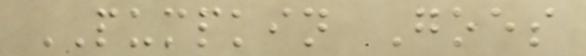PUMPKIN Goes
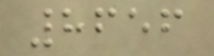8656
